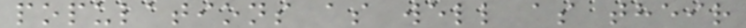populations as well as their
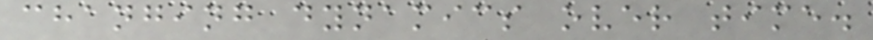changing dynamics over time.
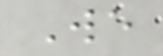We
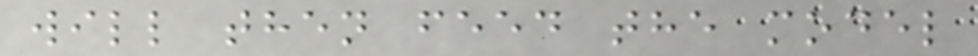will then feed the model
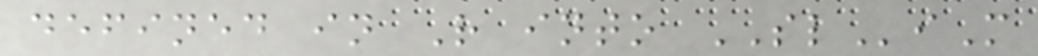defined in R into SLiM
